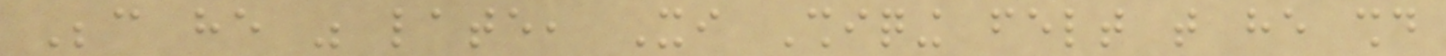Because he was late, Xi Shiqing felt that he should
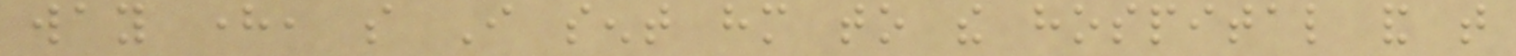way here, so I sent him to the hospital and that
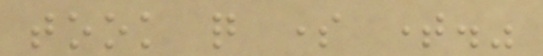took quite some time."
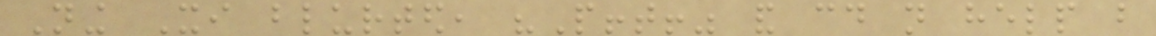Ning Xi blurted, "Pfft!" and could not help but
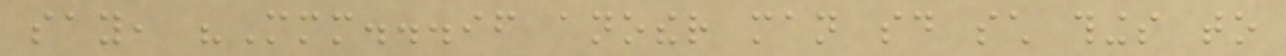say, "Mmm...if another man said such things to
